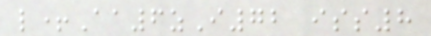l+Aa6zI72 iss8
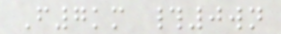F7km #0wn
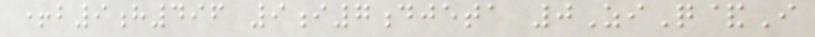+b9h496 9i7djeta 0ZiQ&I
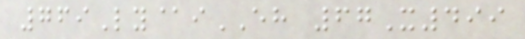769Ly@iEH 67X499
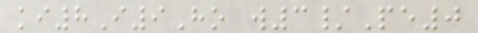ki8I9Ho w3/Pe0
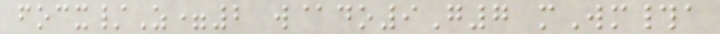focx/Z=2 w@do9G7 mWm#a
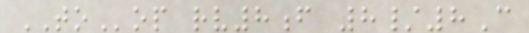TOop rv8f 8/8C
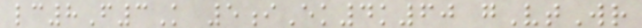lc8F3K 5iEk4k60 gVtWr
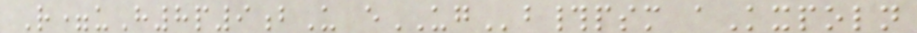R=uH8p9bU eUGb#psm aKxpoln
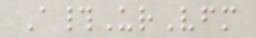A#UrVfm
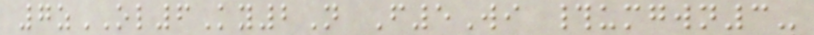7zOL6Ky2N F5Wi #umgwn3-
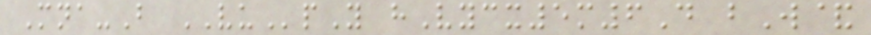Mna-B VUpY hVycx5m6D bW&
